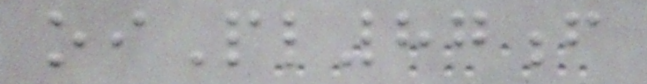oiPl87f
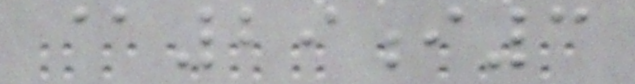@29i3
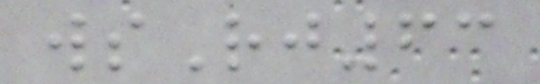wsRj63
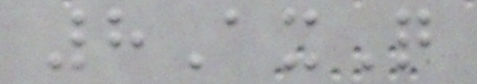8AxQ
